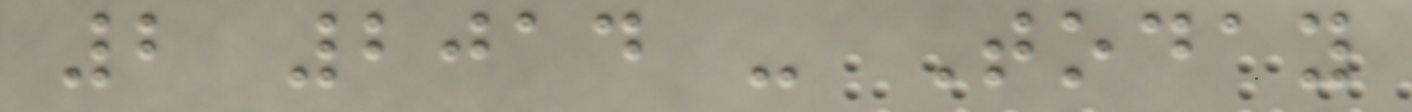2 2014 - Today
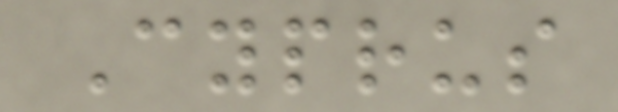Cyprus
